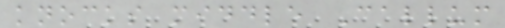knocks middle Callum
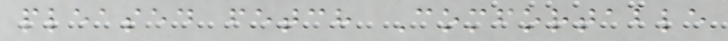pleased fetch Comfortable
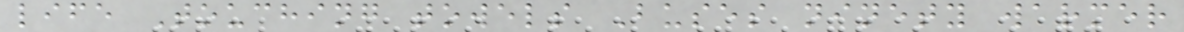life Touching towels Buses ninety warmer
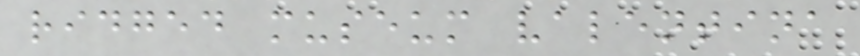ridged museum valentina
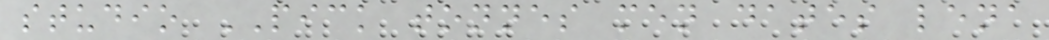studio PICK tonnes men dates lena
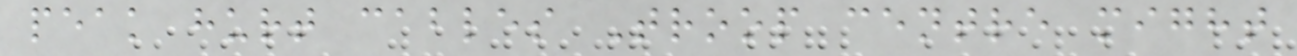peak hurt cables Troop centre might
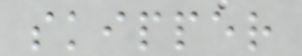skipper
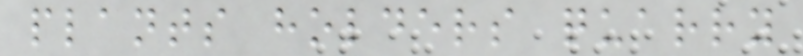plants holders quarry
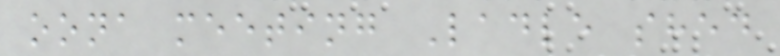oona meeting Ladle shed
